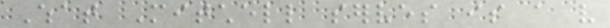What Mitchell serves is a very
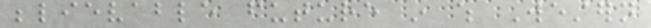believable future in which Western
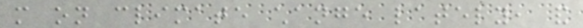more on climate change lately, and
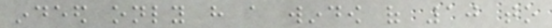indeed only have a window of 10 to
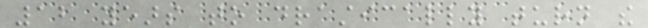12 years to drastically turn the
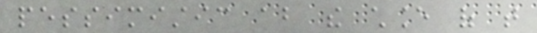pessimistic about the chance of that
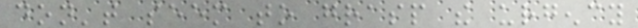don't seem to grasp the urgency
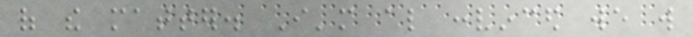of the matter. I'm also convinced we will
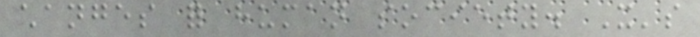changes for human society. It's
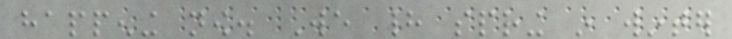happening now. We had spring in winter
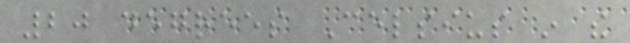20 degrees Celsius in the
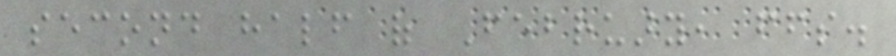second half of February, ffs.
